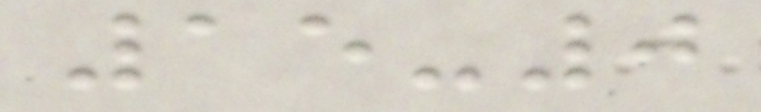15-0
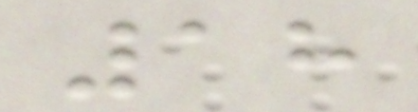18
